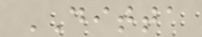DITTA
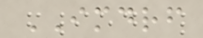IMDRF
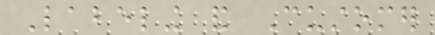Labeling and Customer
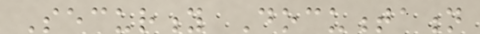Security Documentation
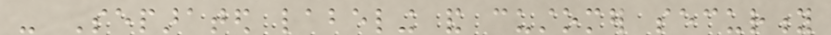- Separated labeling and customer security
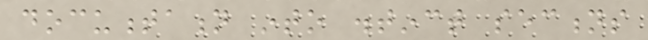documentation into distinct sections
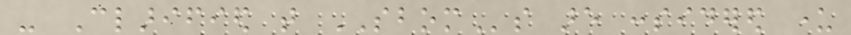- Clarified that SBOMs are considered under
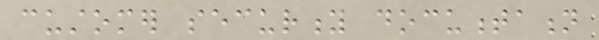customer security documentation
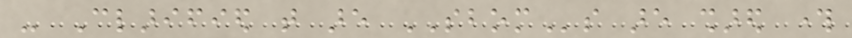- Clarified that are SBOMs are shared through
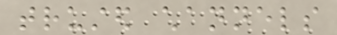trusted channels
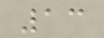13
